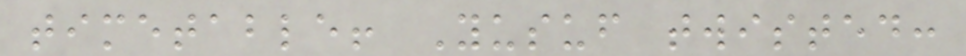timetable! Yusuf twisted:
